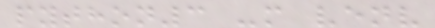python3 -m venv
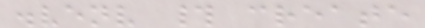.venv # create
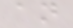an
